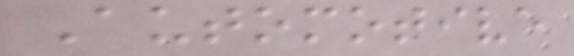Automotive
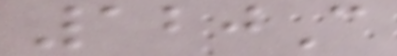120C
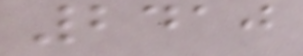2410
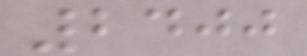2400
